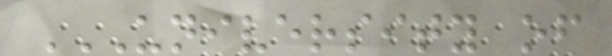UNIVERSITY OF
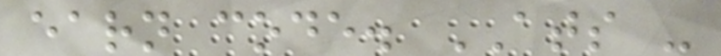earn code. ATS -
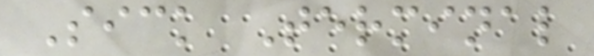Sick Terminal
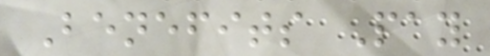Benefits Pay
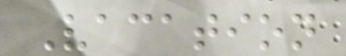Vacation
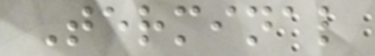Terminal
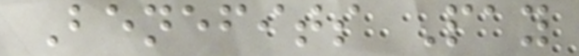Benefits Pay
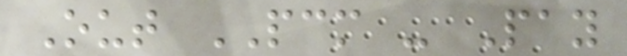Out PCM - Pay
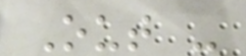Out -
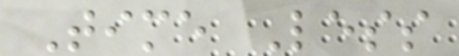Time Less
